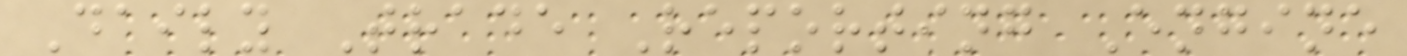Daily Trade Reporting Engine
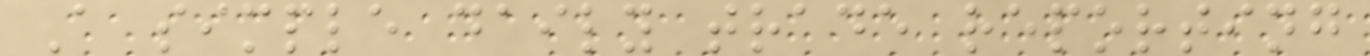A simple daily trade reporting
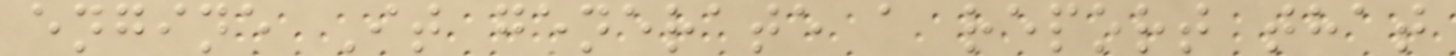engine It generate a report that
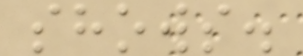shows.
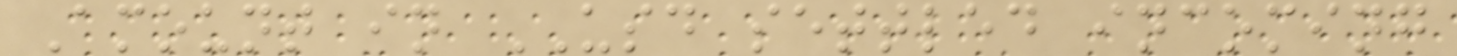Amount in USD settled incoming
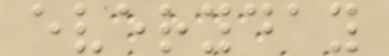everyday
